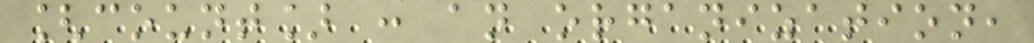[count] : an organization,
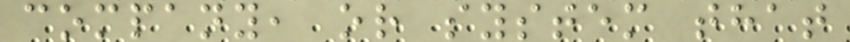company, or system that
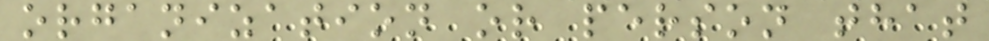organization or person that
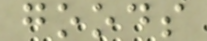goods
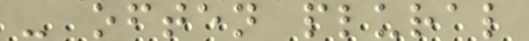- often plural
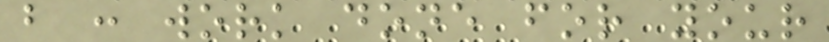b : work done for your
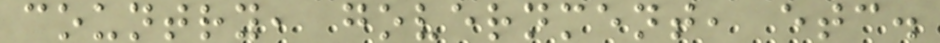country, government, etc.
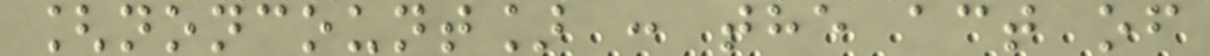[noncount] : the act of
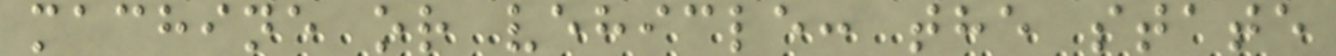machine or vehicle: the state
